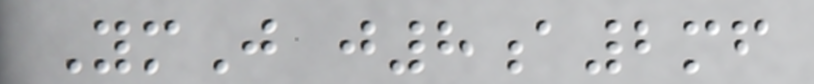YmJ j8a2mf
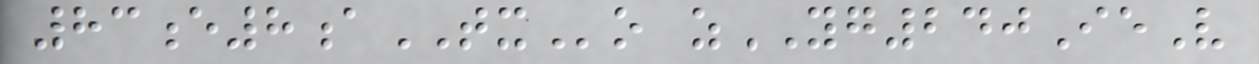83e8aTXo zYG240IeV
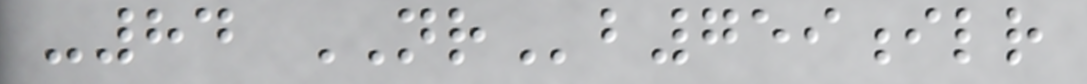-84 NRb759ilr
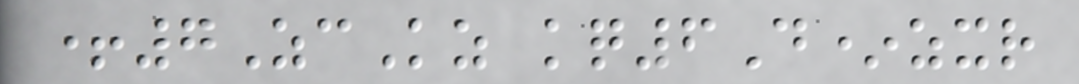+7ZcKz kq6D*zxr
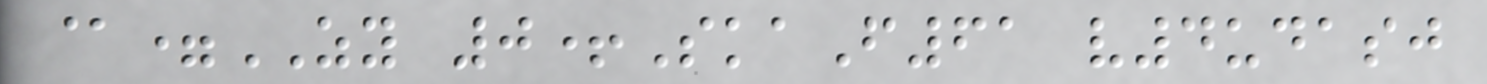@=ZY 0+SkaF61 v4udasj
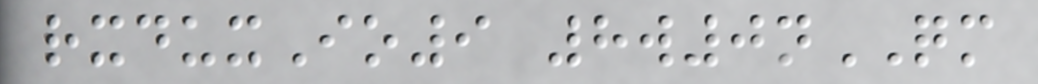rxduxIo9 8w0nQM
